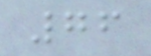76
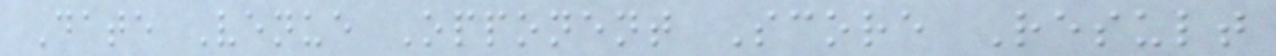Date Venue Opponent Score Result
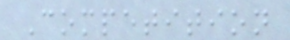Competition
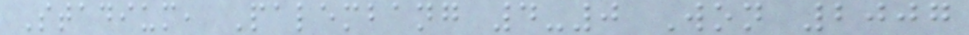Stadium, Palembang 4-0 Won 2007
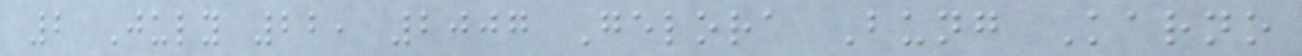2 July 22, 2007 Gelora Bung Karno
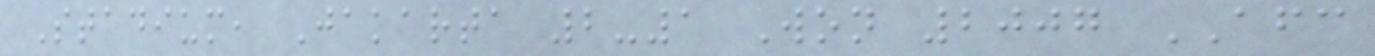Stadium, Jakarta 2-1 Won 2007 AFC
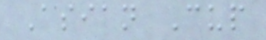Asian Cup
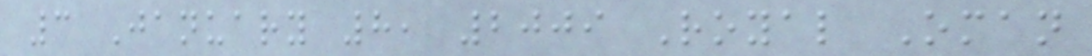3 January 8, 2009 Royal Oman
